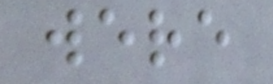were
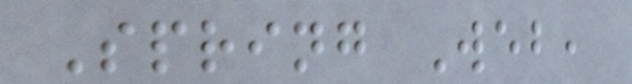Spring Web,
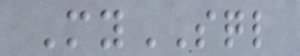MySQL
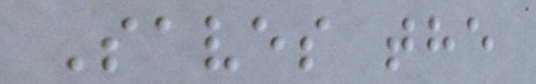Saves the
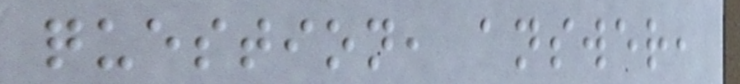question, answer,
